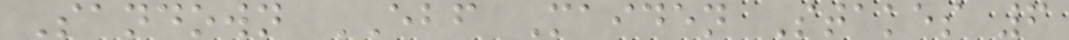Sandown EBF Maiden Stakes 6
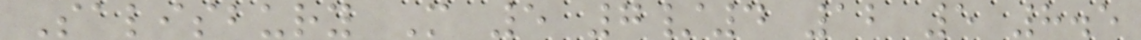Salisbury M 5 7/4 12 5 8.5
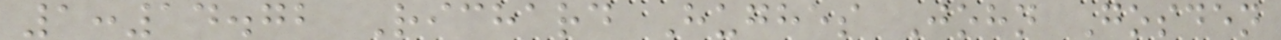1:14.72 Richard Hughes John Gosden
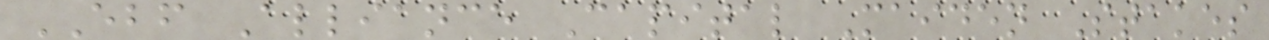EBF Alliance Capital Maiden Stakes
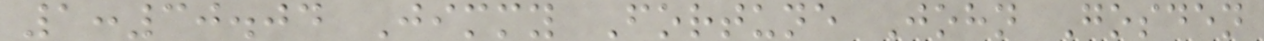1:30.04 Jimmy Fortune John Gosden
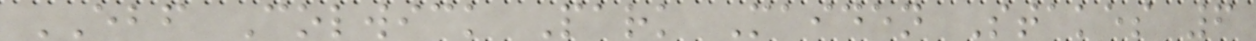EBF Colwick Park Maiden Stakes 6
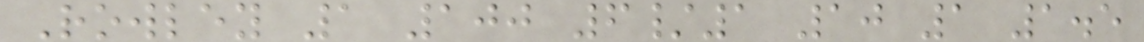Rowley 1 100 6/1 10 1 1.5
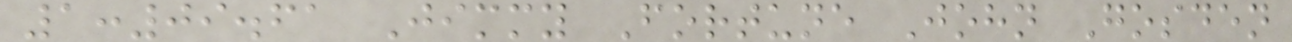1:09.61 Jimmy Fortune John Gosden
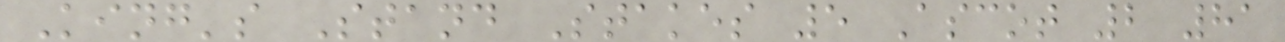King's Stand Stakes 5 Ascot 2 81
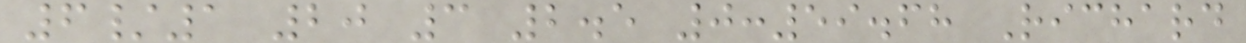6/1 20 3 2.5 0:59.68 Richard
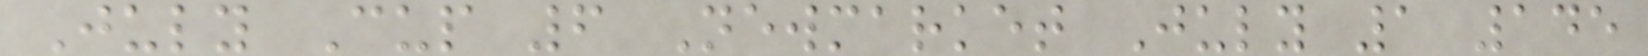July Cup 6 Newmarket July 1 145
